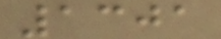1301
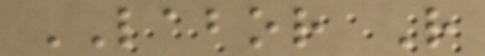LABOR R
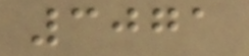3071
